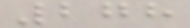278
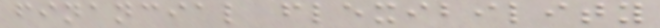financial flexibility
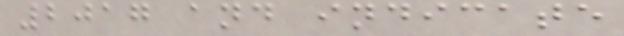2017 and indicate
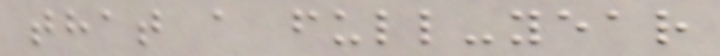that a full-year
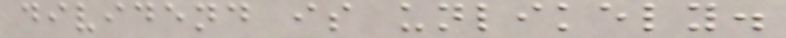dividend is unlikely.
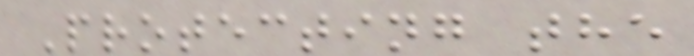Protecting the
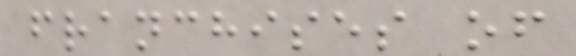franchises of
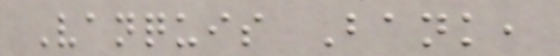Vanquis Bank,
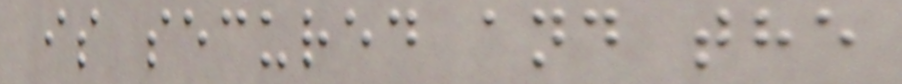is secured and the
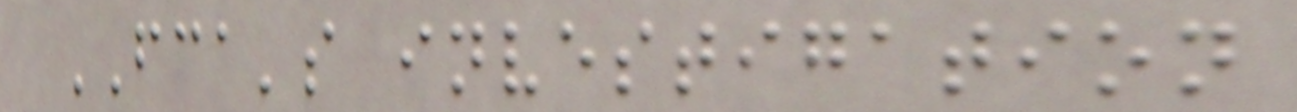FCA's investigation
